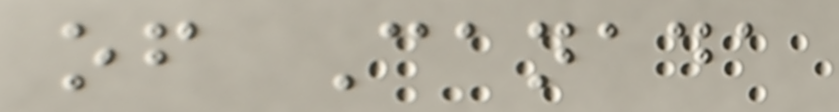of Canada
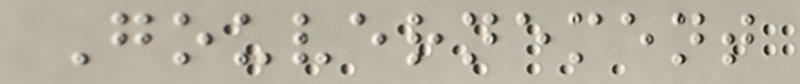Gouvernement
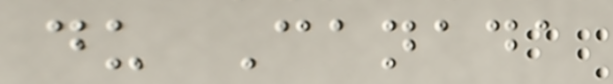du Canada
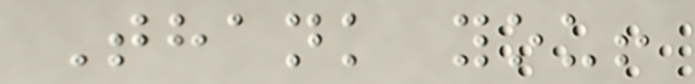Thank you!
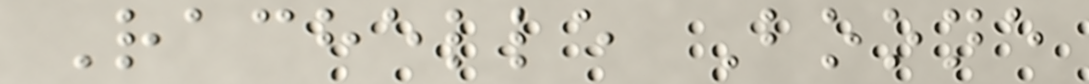Rachelle Boone
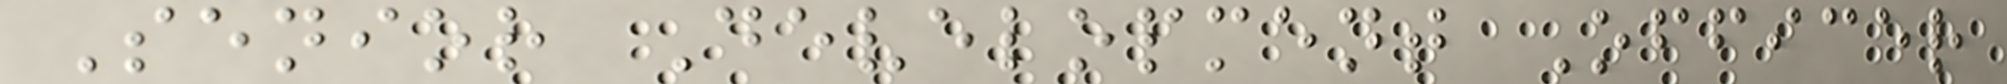Senior Development Officer
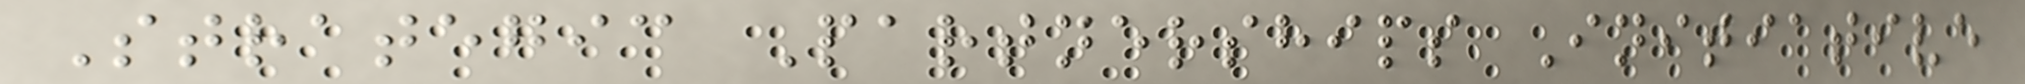Strategic Partnerships Initiative
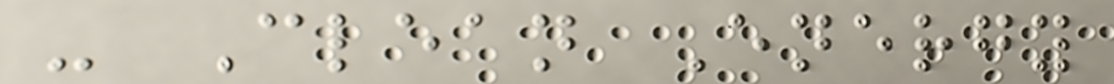- Clean Energy
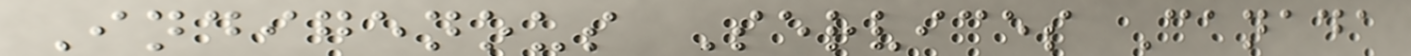Indigenous Services Canada
